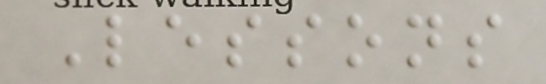Lessons
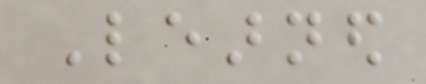Learned
